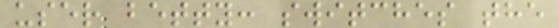user betty: switches the
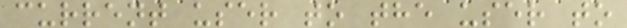current user to the user to
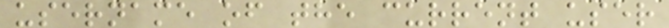username of the current user
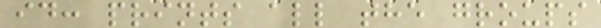id: prints all the groups
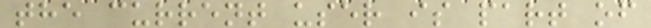the current user is part of
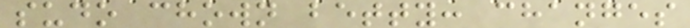sudo chown betty: changes
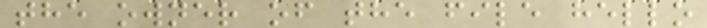the owner of the file hello
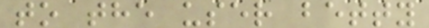to the user betty
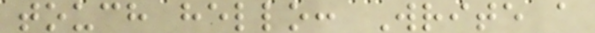touch hello: Write a
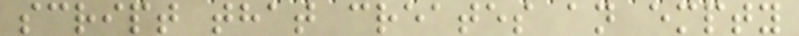script that creates an empty
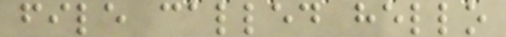file called hello
